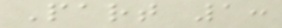Part 1:
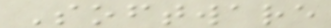Software
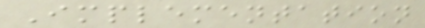Implementation
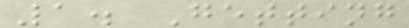1. Getting
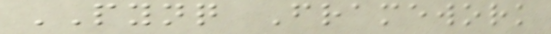PYNQ Framework
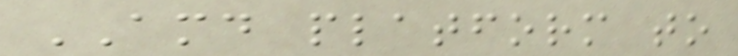AMD platform to
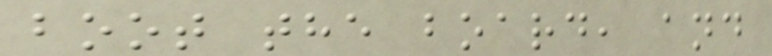boot the board, and
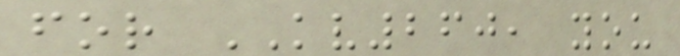for KV260, you
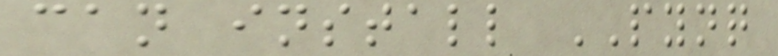can install PYNQ
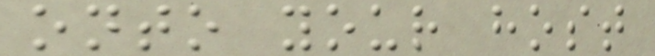onto your host
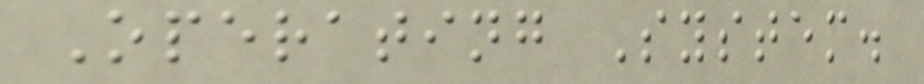Operating System.
